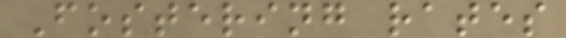Fostering rates
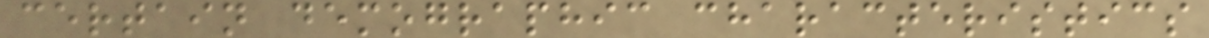certain demographic characteristics
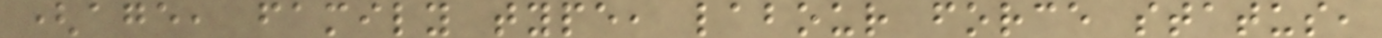(age, family type, labour force status,
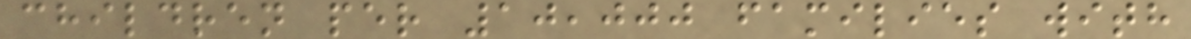children per 10,000 families with
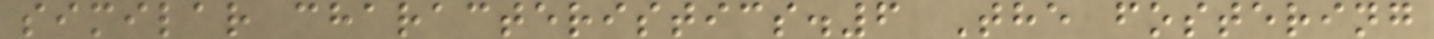similar characteristics.6 The fostering
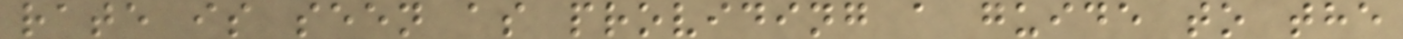rate is seen as providing a guide to the
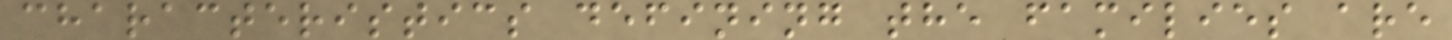characteristics defining the families are
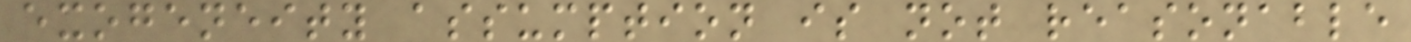exogeneity assumption is not reasonable
